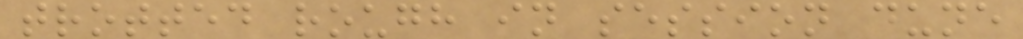trotted rough in session dune
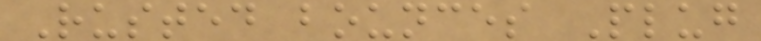Rusted bounces Plug
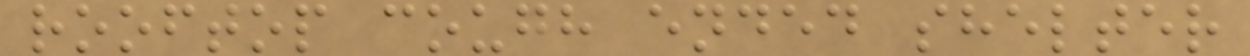rooftop cough ended shelter
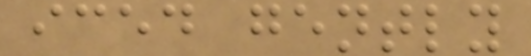iced gently
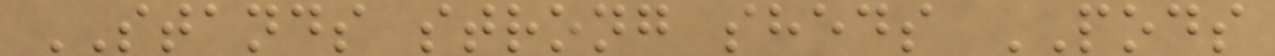STANDS strong sheds PODS
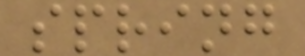spring
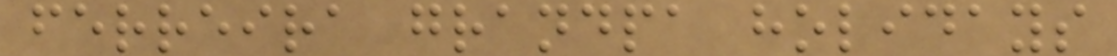ferreira grandpa holidays
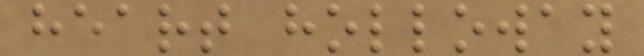heart holloway
